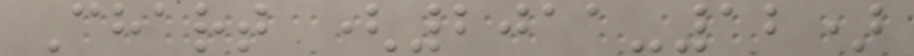Chart (2011-12)
